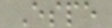Espe
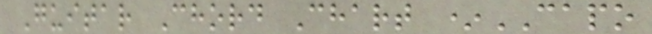Guitar Chord Chart *CAPO
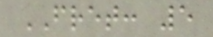FRET: 5
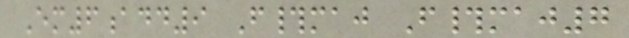Em6add9 F#maj F#maj7
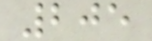205
